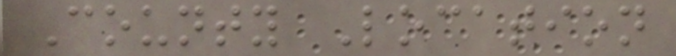County Location
